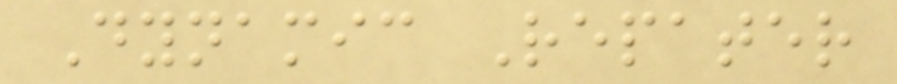Dynamic Repater
